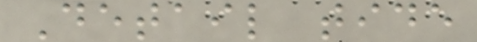Detail tide
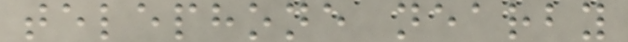telephone nearby
